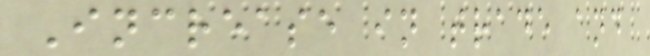Increase in trade and
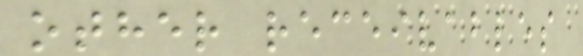other receivables
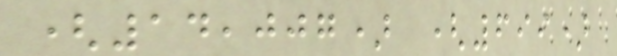(14,007) (699)
